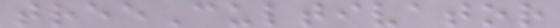treeCultivator
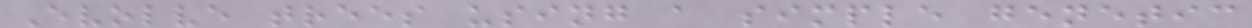Evolve trees using a simple genetic
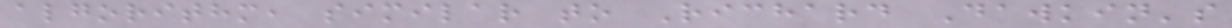algorithm, similar to Richard Dawkin's
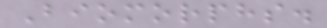Biomorphs.
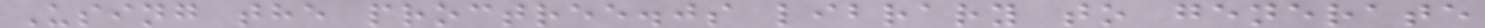Using the proctree.js library to generate
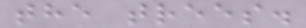the trees.
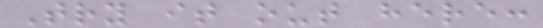Try it out here:
